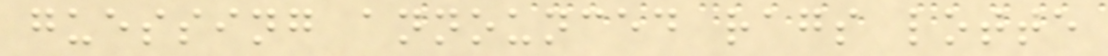guessing announced rags lotte
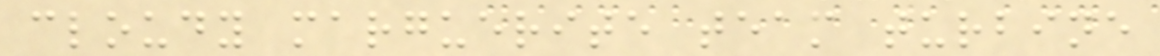cloudy marguerite team turbine
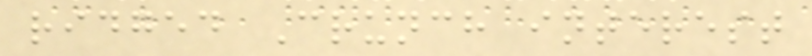ridged Crunch interest
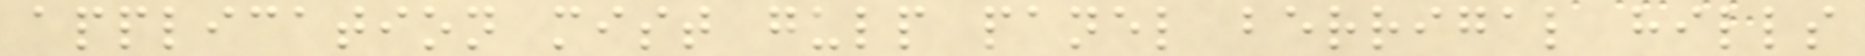application mist gulp panel berrigal hills
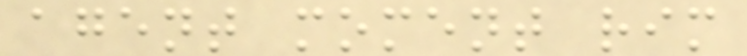agent moment rim
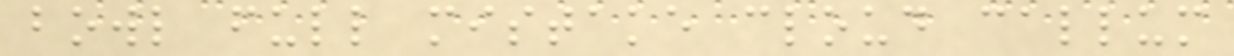bowl full mistake cloud callum
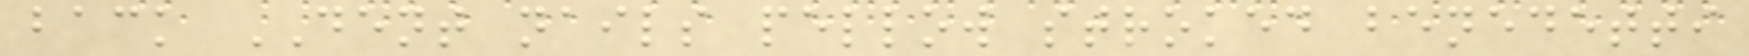back DENT nails pellow stroked benedetti
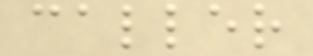caller
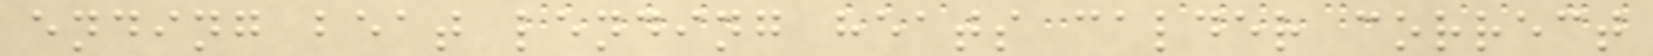ending beat lending heats calder correct
